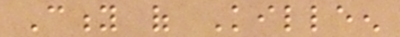City of Killeen
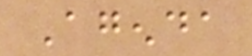Agenda
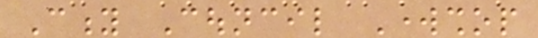City Council Workshop
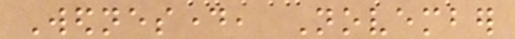Wednesday, November
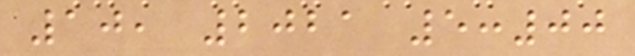10, 2021 5:00
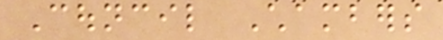Council Chambers
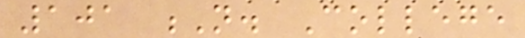101 N. College
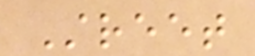Street
